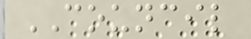COUNCIL
